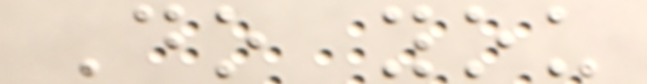Do you
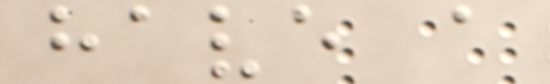have a
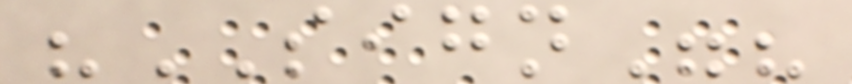"SIGN"?
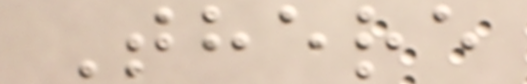There
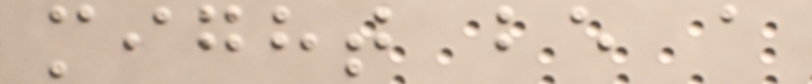might be a
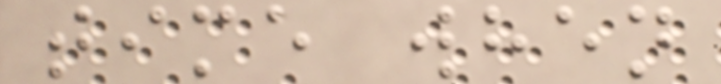time when
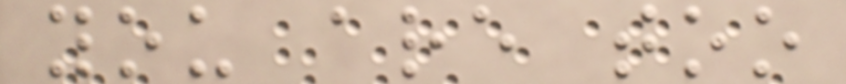you are too
